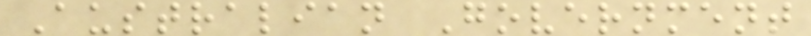Australian Government
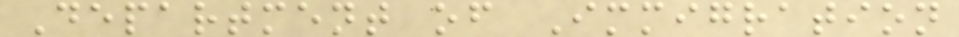Department of Immigration
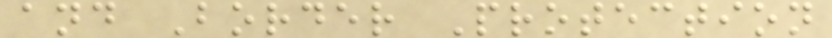and Border Protection
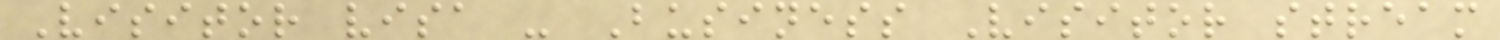Visitor visa - Business Visitor stream
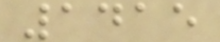1415
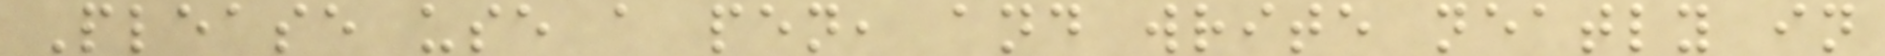Please use a pen, and write neatly in
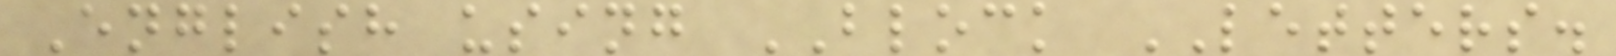English using BLOCK LETTERS.
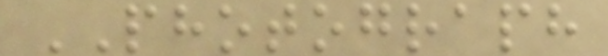PHOTOGRAPH
